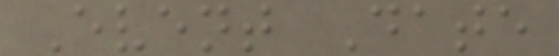Event Date
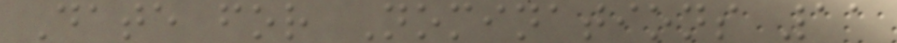Date for Nominations 11
